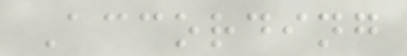According
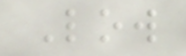Low
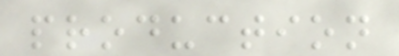production
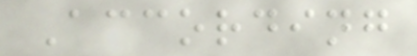According
